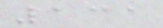131
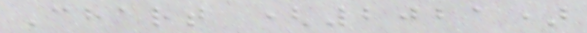Chart (2021)
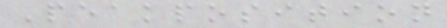Peakposition
